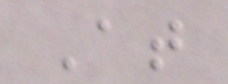At
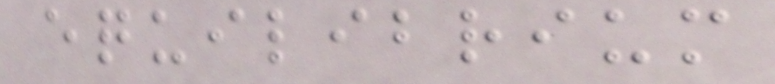equilibrium
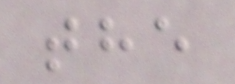the
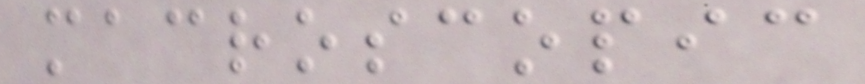macroscopic
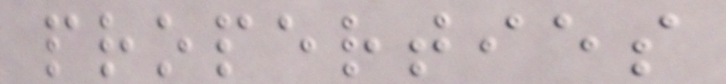properties
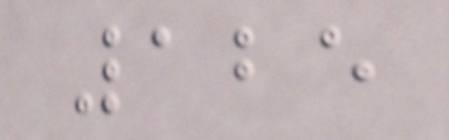125
